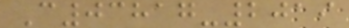C03817-2019
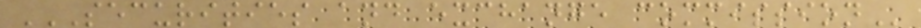SECURITIES AND EXCHANGE COMMISSION
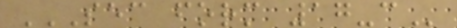SEC FORM 17-C
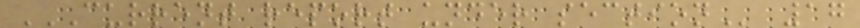CURRENT REPORT UNDER SECTION 17
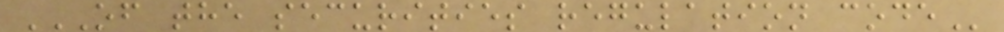OF THE SECURITIES REGULATION CODE
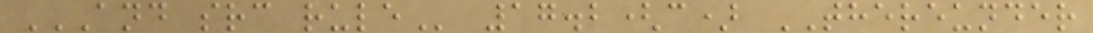AND SRC RULE 17.2(c) THEREUNDER
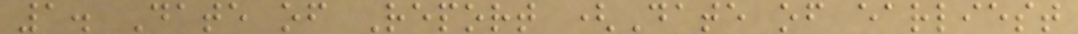1. Date of Report (Date of earliest
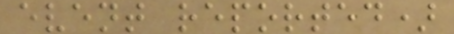event reported)
